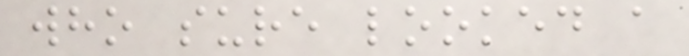who sure looked a
